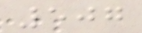507
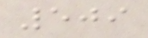509
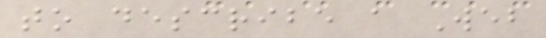to describe a Web
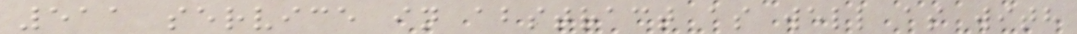511 service in abstract as well as with
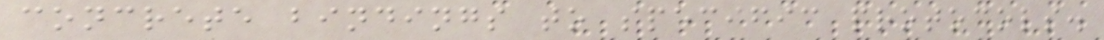concrete bindings to specific protocols.
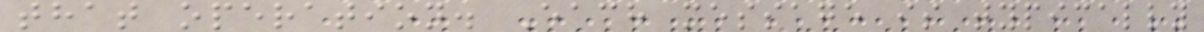that operation. Each message is typically
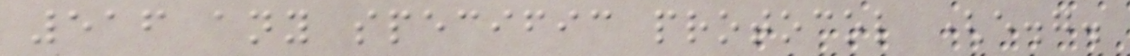516 any specific protocol (e.g.
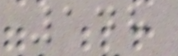148
